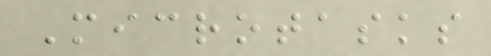Microtasks
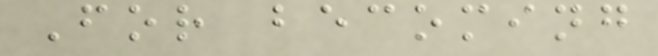For becoming
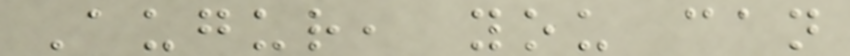Augur, you can
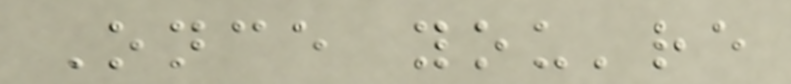Once you're
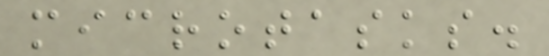microtasks.
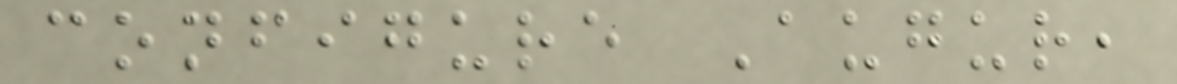configure Augur,
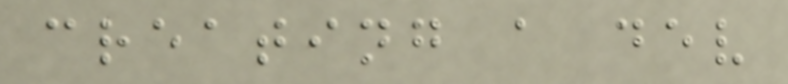creating a dev
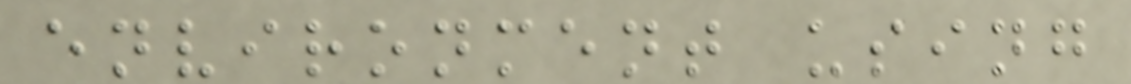environment using
